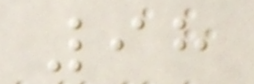98
